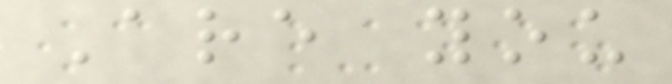Are you
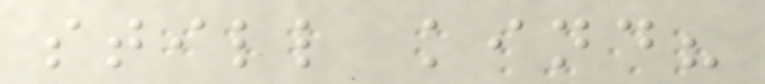still kind?
